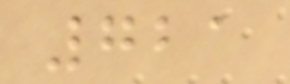721
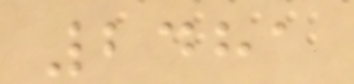2481
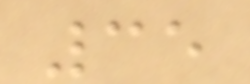35
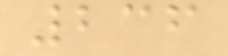236
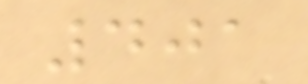401
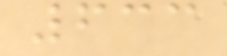633
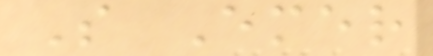S Emer
